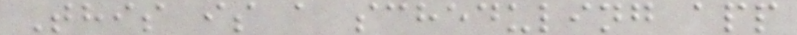This is a scheduling app
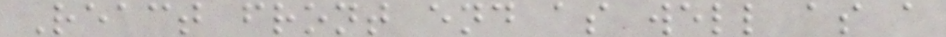React front end as well as a
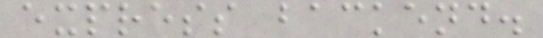express backend.
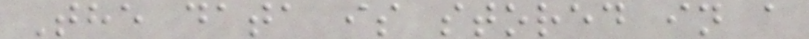The data is stored in a
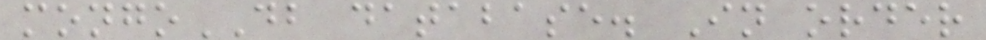mongoDB database. In order
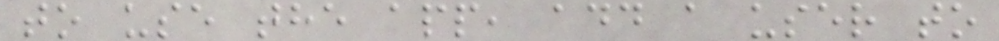to use the app, add a user to
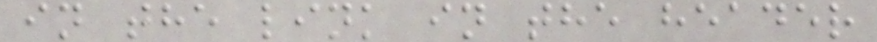in the link in the header
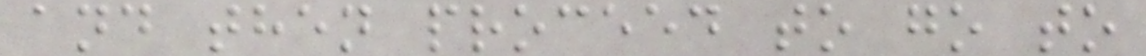and then proceed to go to
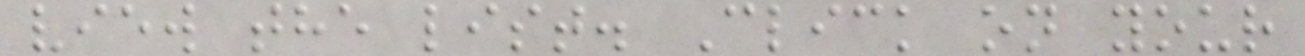view the list. Click on your
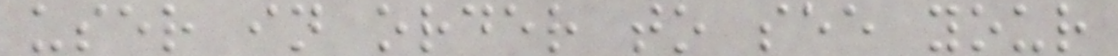user in order to see your
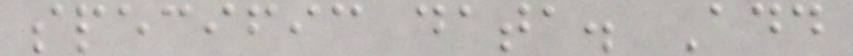specific data. Add
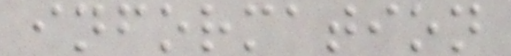information
